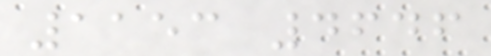1153 4646
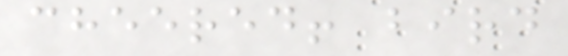cheered! bird
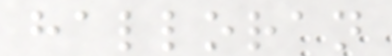halloran
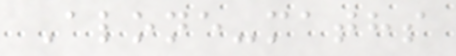Alone-maths
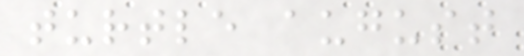turtle august
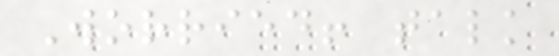Worried! talk
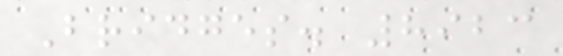Bridges. 8923
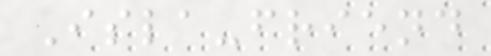Isla-friend
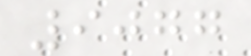9077
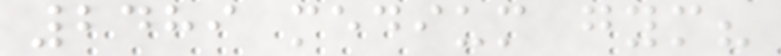2489 medium gym?
